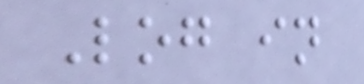Log in
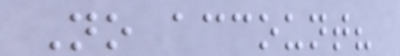No account?
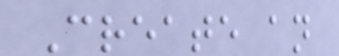Create an
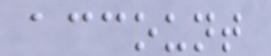account
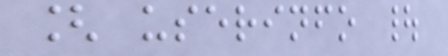[ userinfo |
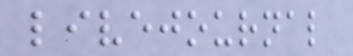livejournal
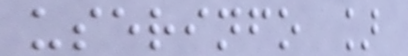userinfo ]
